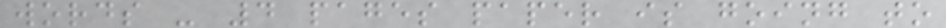words - 4 pages paper is going to
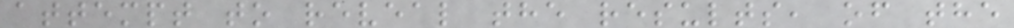attempt to reveal the results, of the
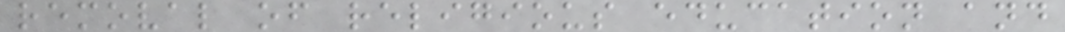removal of religious education and
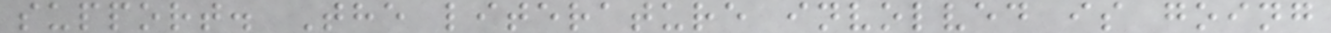support. The literature involved is going
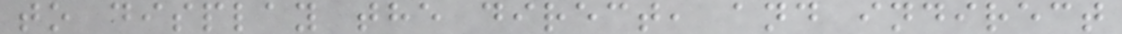to display the direct, and indirect
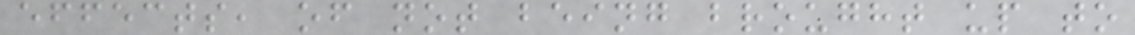effects, of not being brought up to
